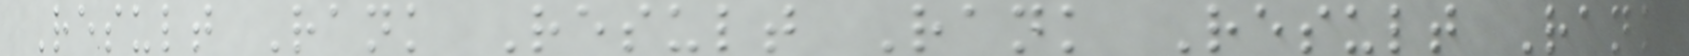Result Rank Result Rank Result Rank
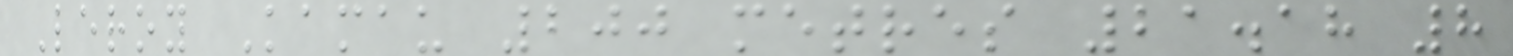Leroy Kamau 200 metres 21.18 8
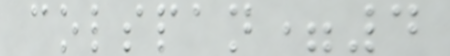colspan=4
